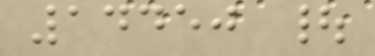14450 |
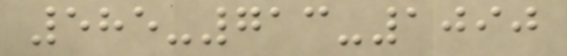585-713-1090
